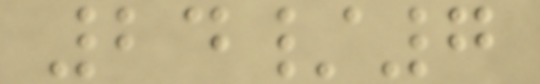24/7
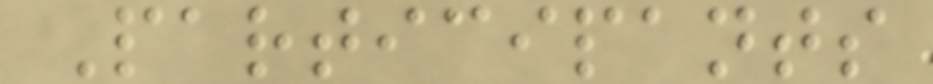Participants
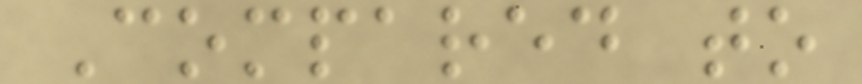Compared to
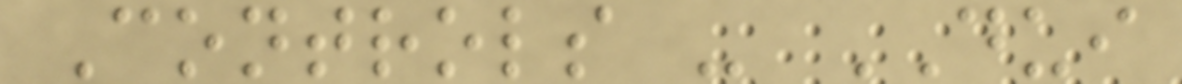Controls - DUI
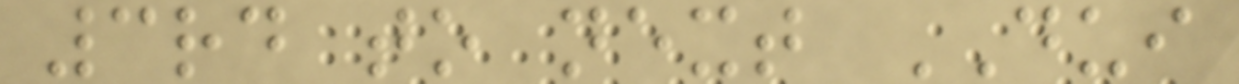3rd to next DUI
